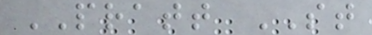PRATT ST
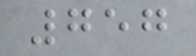757
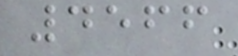4566
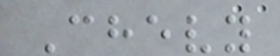Chevy
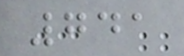741
